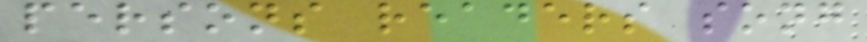persons readers song
